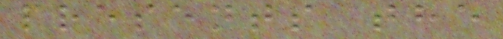presents the
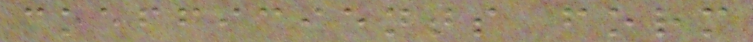coefficients form
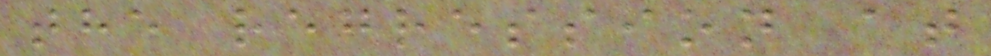the regression at
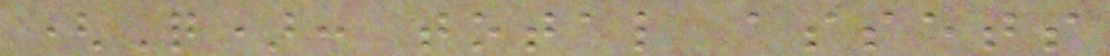(Q): total assets
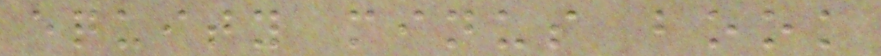equity minus book
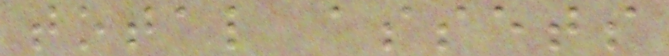total assets
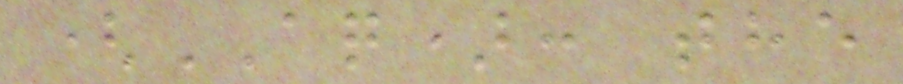(AQ): the
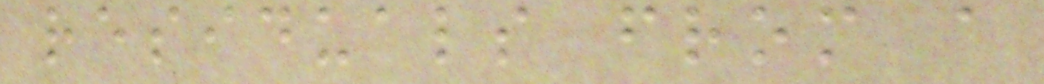residuals from a
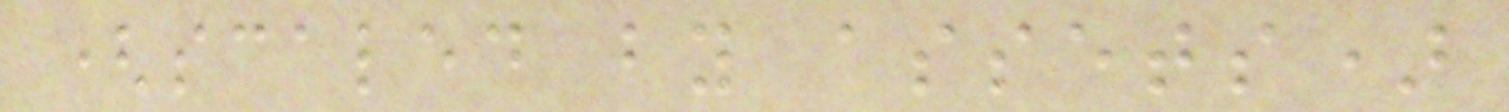(scaled by assets)
